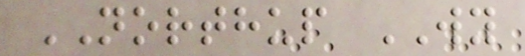NORTHUP WY
